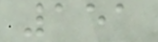151
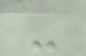-
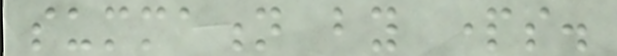summation by parts.
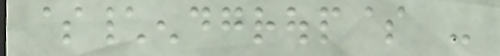$\endgroup$ -
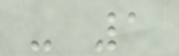- 1
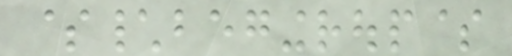$\begingroup$
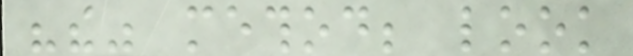"the" method; look
